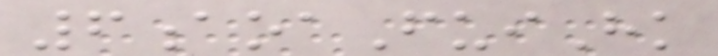6aoaFuiHk
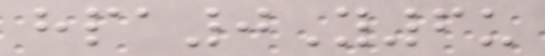hpa0Y6u
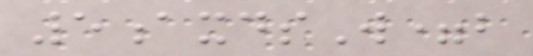5axdsW=b
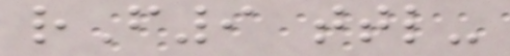rF9 ttl-
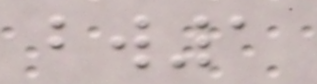bw1
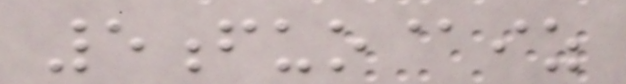5fuo@iz
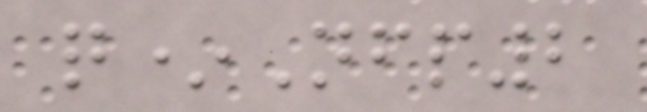q*Nfp2
